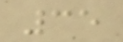35
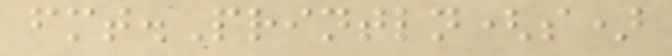fmt.Println(s)
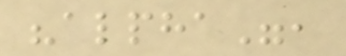"alpha",
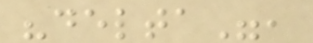"delta",
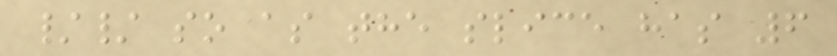// so as the slice has 6
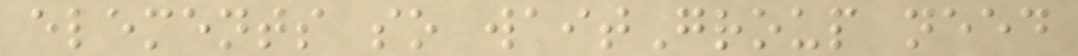elements so waitGroup need
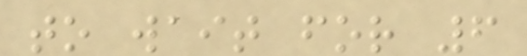to wait for 6
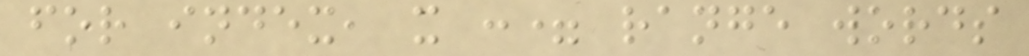for index, x := range words
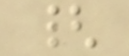{
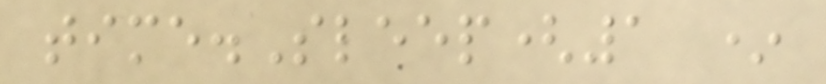time.Sleep(1 *
